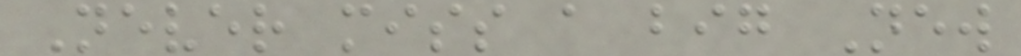Never miss a big New
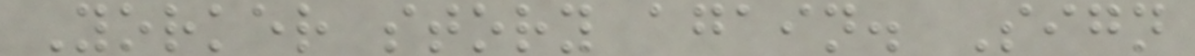Yorker story again. Sign
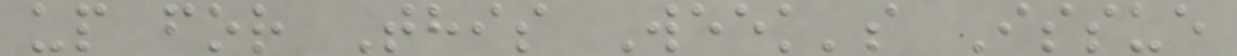up for This Week's Issue
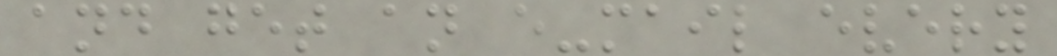and get an e-mail every
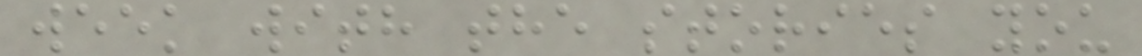week with the stories you
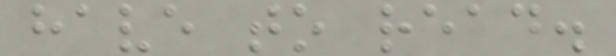have to read.
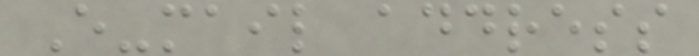E-mail address
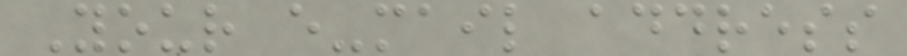Your e-mail address
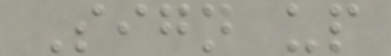Sign up
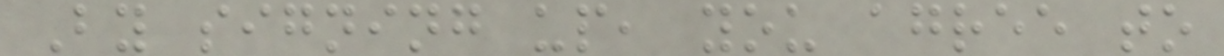By signing up, you agree to
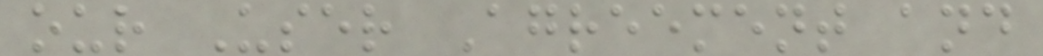our User Agreement and
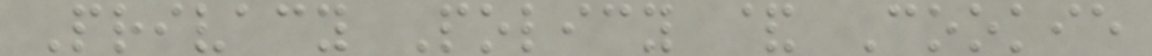Privacy Policy & Cookie
